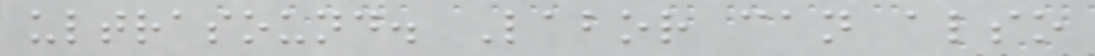ultrasound. Labor can also
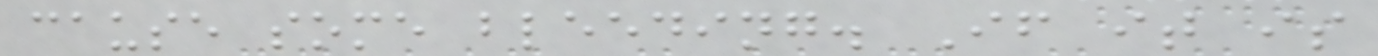cause some bleeding. If it is
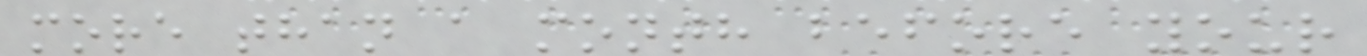more than a month before your
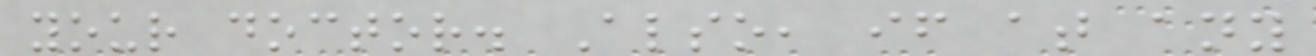your doctor. Also, if at any
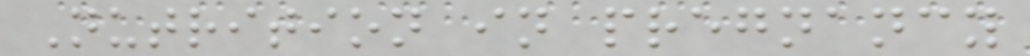Nutrition in pregnancy
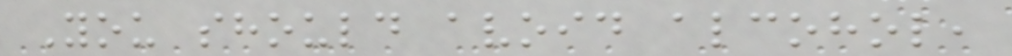You should avoid alcohol,
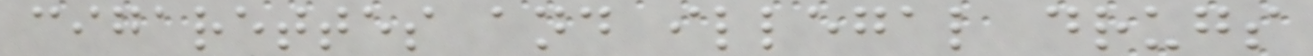cigarettes and illegal drugs
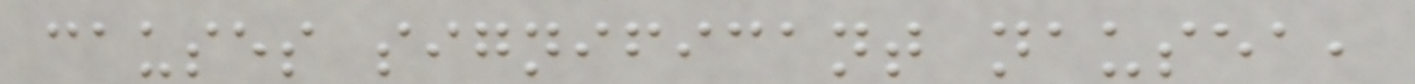causes significant nausea,
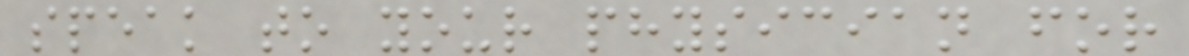speak to your physician for
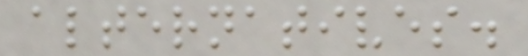alternatives.
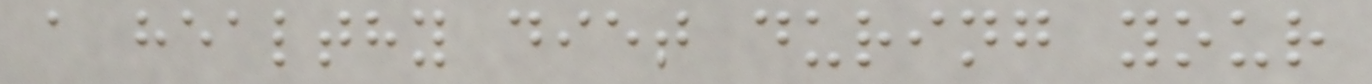a healthy diet during your
